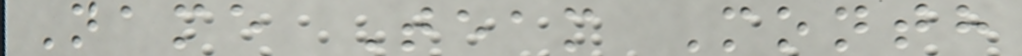Name Team Month
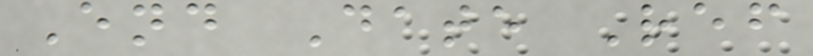End Date Ref
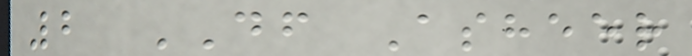2 DF Asheer
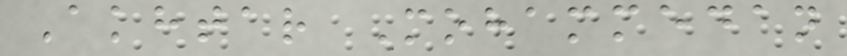Akhtar Mohammedan
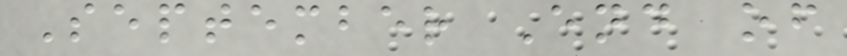September End of
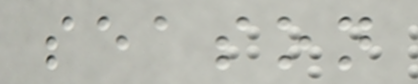season
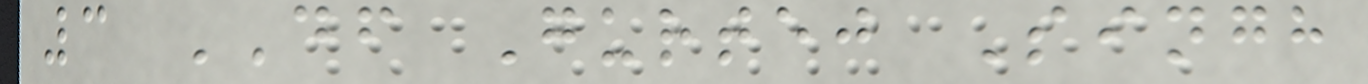3 DF Gurtej Singh
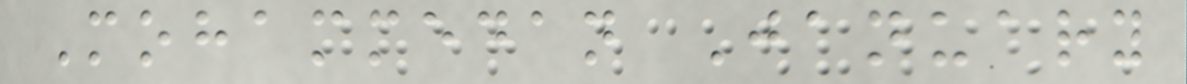Mohammedan January
